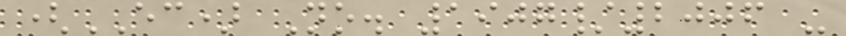(EC) No. 1907/2006 -
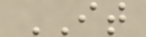IT
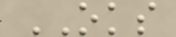OKS
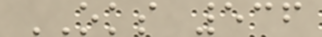OKS 536
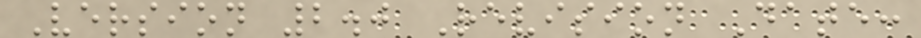Version 2.0 Revision Date:
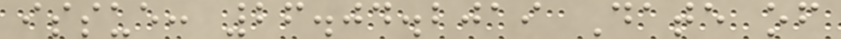issue: 26.04.2019 Date of
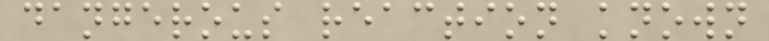dangerous reaction known
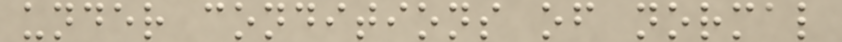under conditions of normal
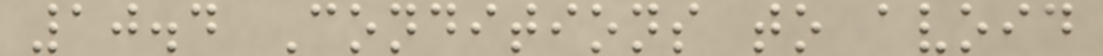10.4 Conditions to avoid
